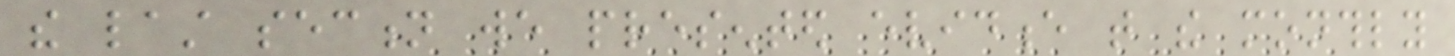the last section we presented evidence that the monthly
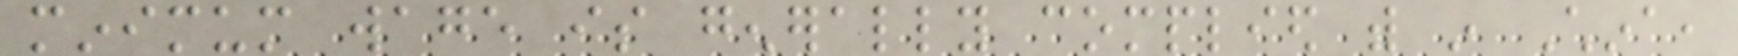minimum wage is generally complied with in China,
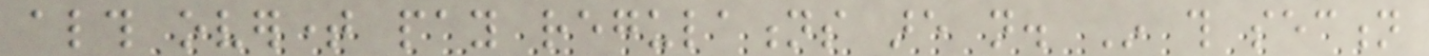although overtime pay regulations are not. In this section
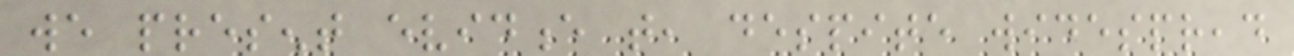we present evidence that, despite widespread
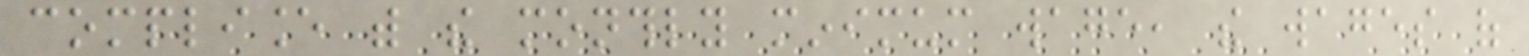compliance with the monthly minimum wage, the wages of
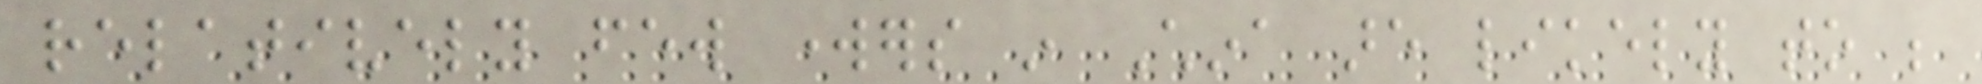relatively few workers in China are likely to be
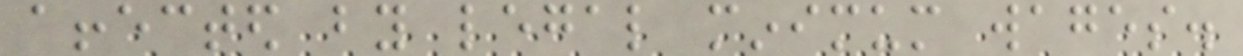affected by legal minimum wages.
